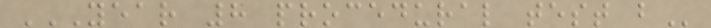YEAR 8 PROCEDURAL TEST B
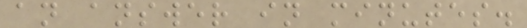an answer in minutes.
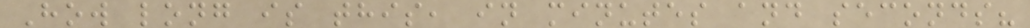How long is this, in minutes and seconds?
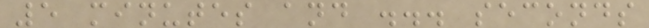5 minutes and ... seconds
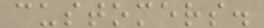customers.
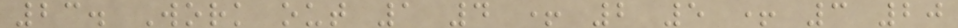23. Work out 1 4 + 2 5 + 3 20
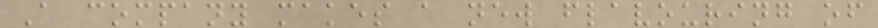A company makes a new flavouring of
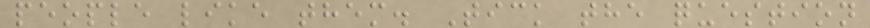people like them. Tick the question
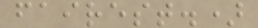fairest.)
